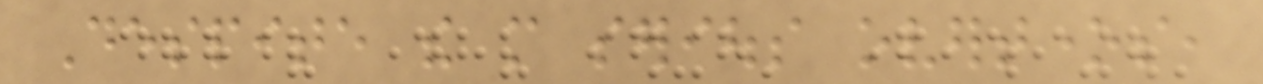Despite the more serious overtones,
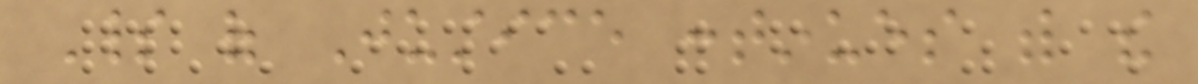Spirit of Justice continues with the
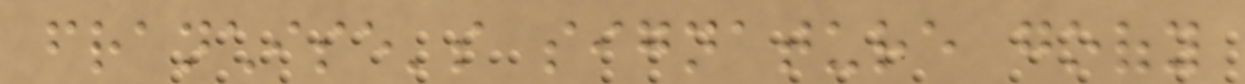franchise's signature goofy
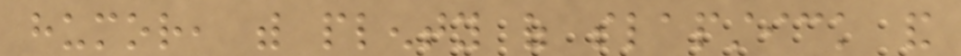humor, with plenty of slapstick and
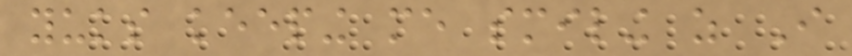yuks keeping me smiling as I
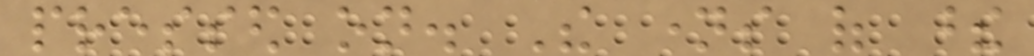pressed on. The names of these
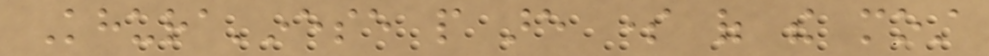Khura'inese people are some of the most
